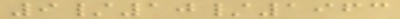9/10/1963
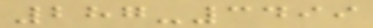287-3499
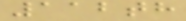112th
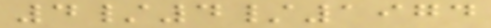4/4/1974
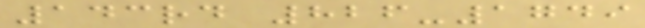143rd 826-1749
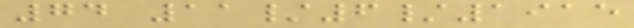74 11/6/1915
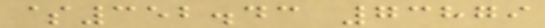$352.43 73879
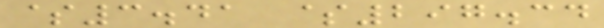$3.41 $297.34
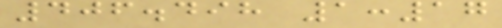406.498 1:17
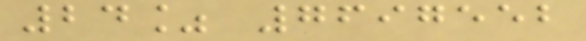24% 7697552
